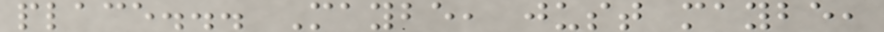place... Maybe, just maybe,
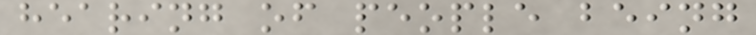hearing of people being
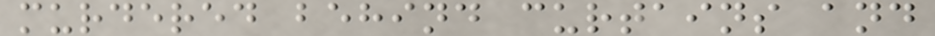murdered behind curtains and
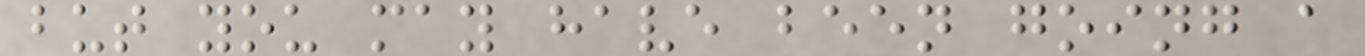but you may have been going a
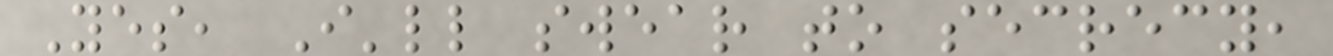Yes, I'll swear to secrecy,
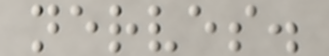nerves.
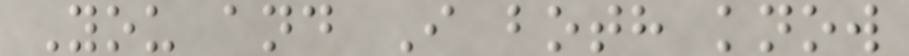You and I both know
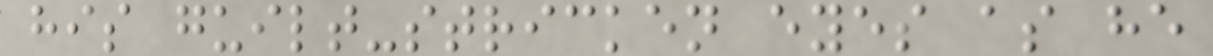his guilt-stricken eyes as he
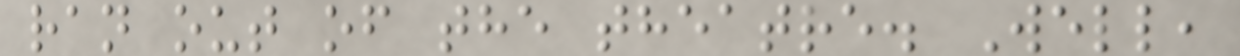ran out of the theatre. Well,
